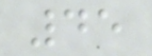45
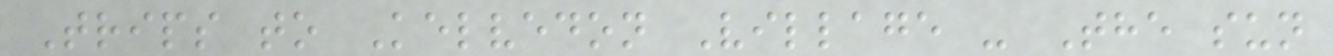Trips to Kelvedon Village - The sun
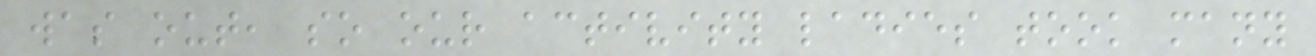was out, so our activity ladies took many
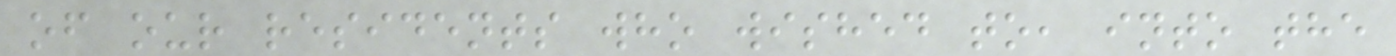of our residents who wished to, into the
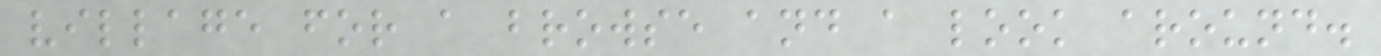village for a browse and a look around.
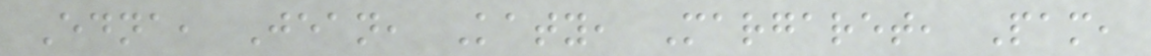Edna, Jean, Katy, Margaret, Pam,
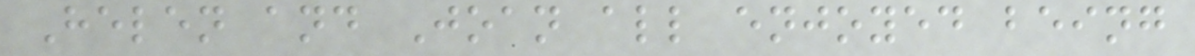Helen and Joan all enjoyed being
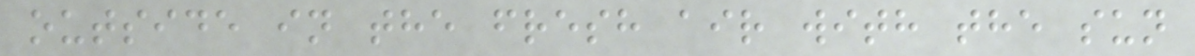outside in the fresh air with the sun
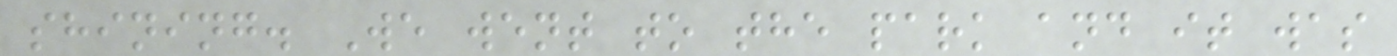shining. We went to the park and it was
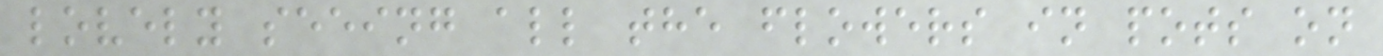lovely seeing all the flowers in pots on
